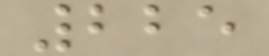225
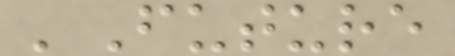'Future
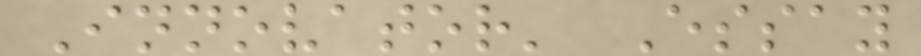Innovator' Essay
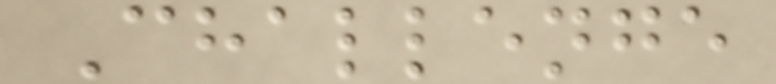Challenge
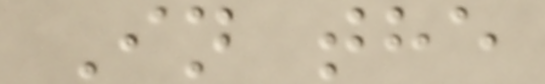In the
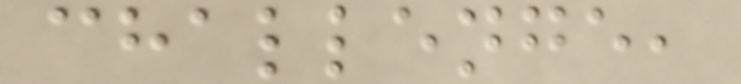challenge,
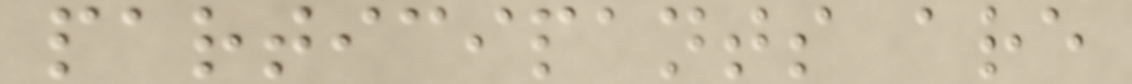participants are
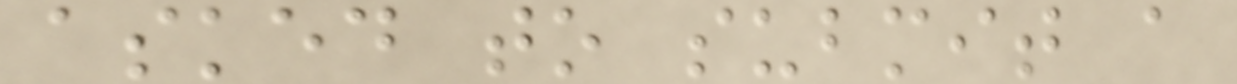asked to submit a
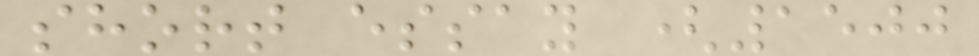short essay (1500
